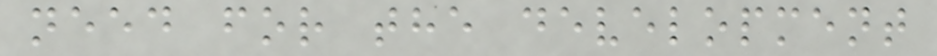need for the development
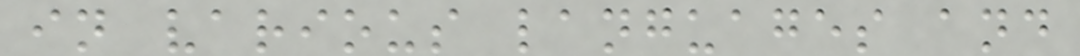in various languages and
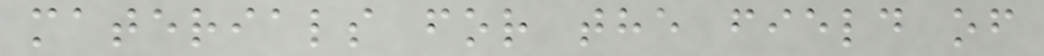materials for the field of
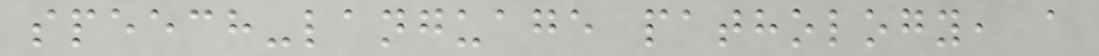speech-language pathology, a
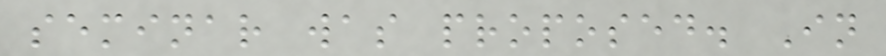seminar was proposed. In
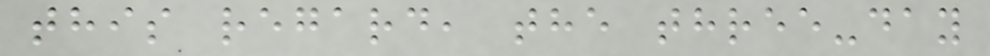this regard, the three-day
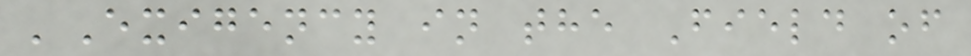'Exigency in the Field of
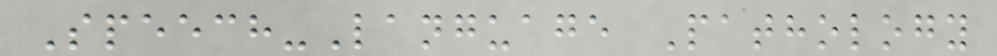Speech-Language Pathology
